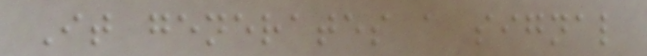It generates a signal
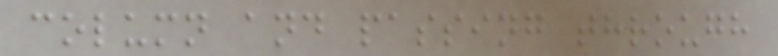column and passing through
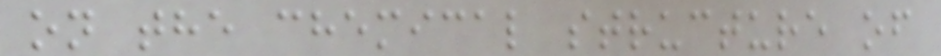on the chemical structure of
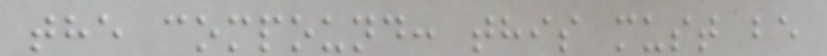the compound: this must be
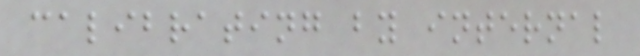calibrating by internal
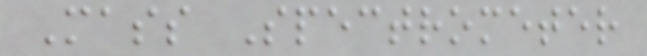Mass Spectrometer
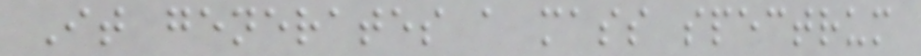It generates a mass spectrum
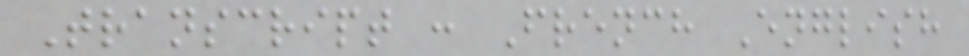Transcript : French English
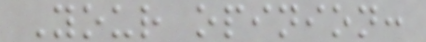Your opinion:
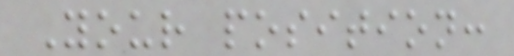Your position:
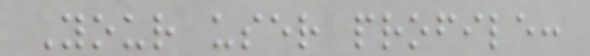Your user profile:
